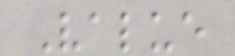Value
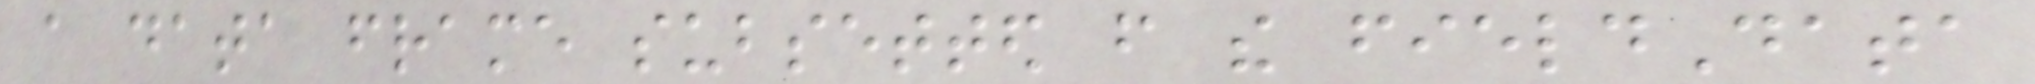a data frame subsetted from the fieldData
